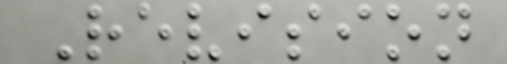Revision
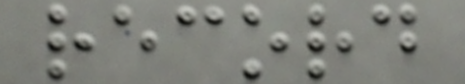record
